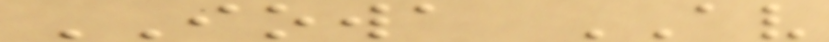IOWA AV
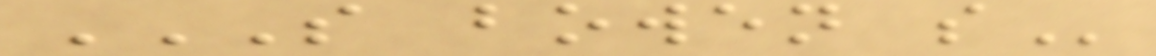S BOWEN S
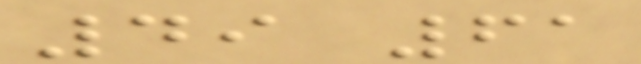49 61
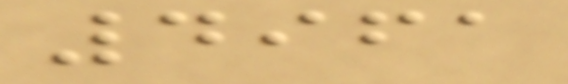4961
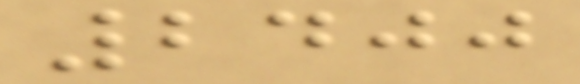2400
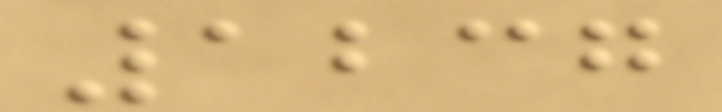1237
